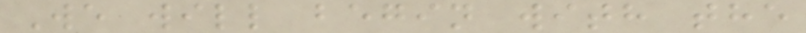We will begin with the
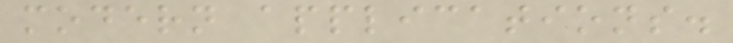modern applications.
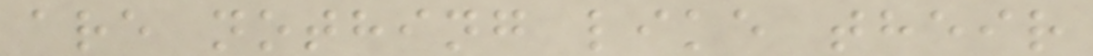are nothing like their
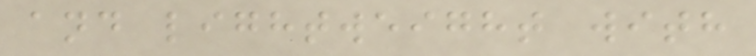and lightweight with
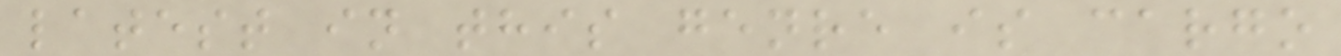latest in this genre is cargo
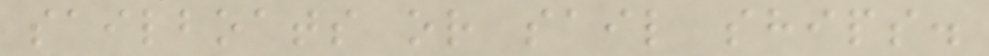sailboats or sail ships.
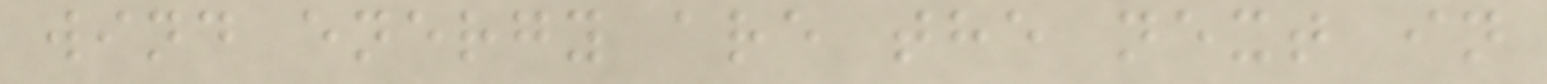wind energy are the next in
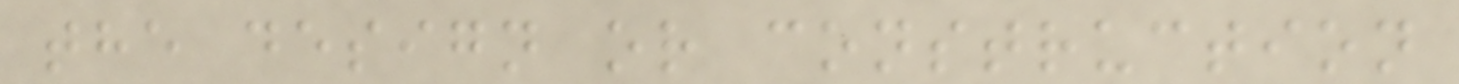the design or construction
